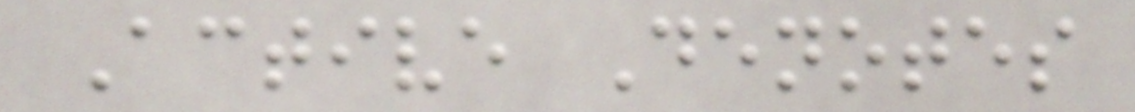Active Denotes
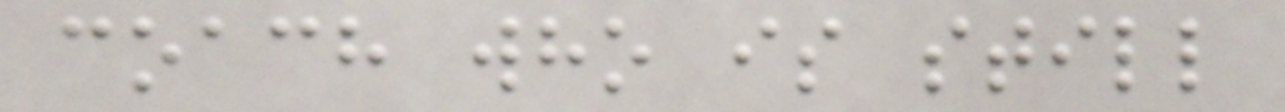coach who is still
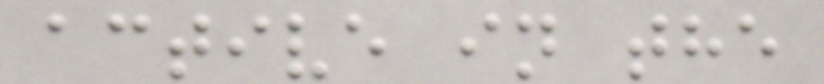active in the
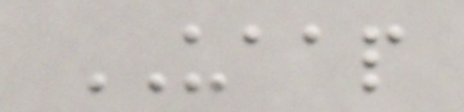UAAP
